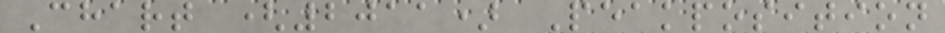Chart (2011) Peakposition
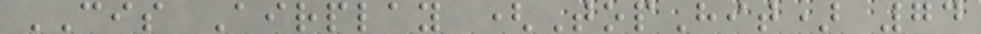CIS Airplay (TopHit) 74
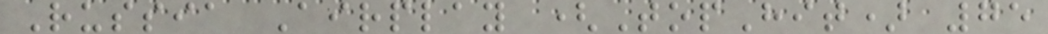Russia Airplay (TopHit) 75
